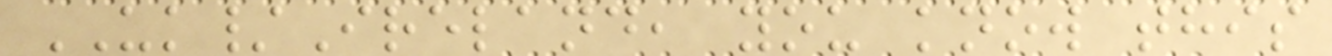UK/Ireland, you know this
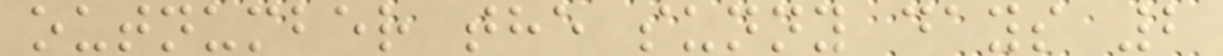outnumber the sunny days 2
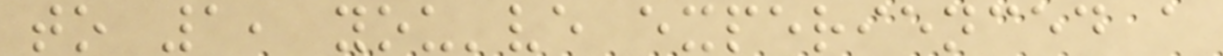to 1, you've experienced a
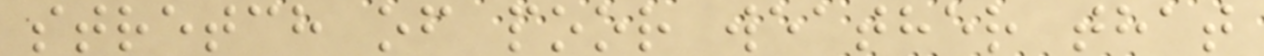stretch of poor weather that
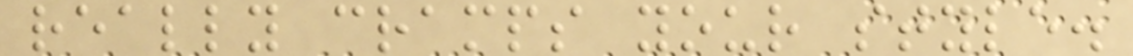really cramps your style.
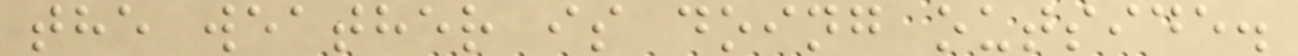the weather is doing outside.
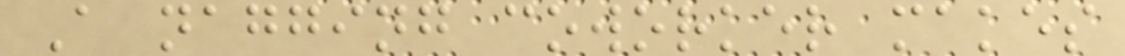A nagging coworker makes
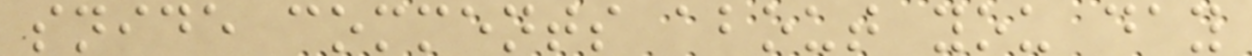snide comments about you day
